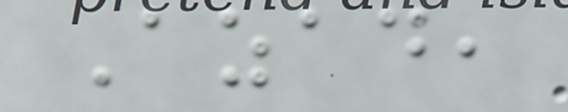Azad,
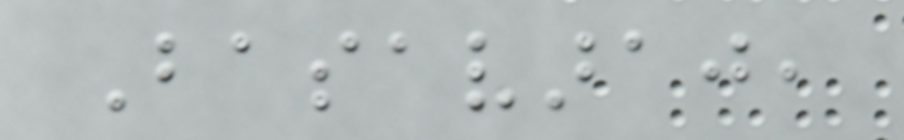Basavaraj,
